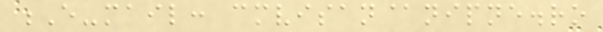E-mail: cmvisan@nipne.ro
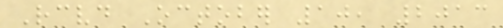Received October 10, 2013
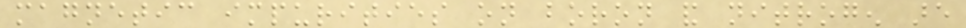magnetic impurities on boron and nitrogen are
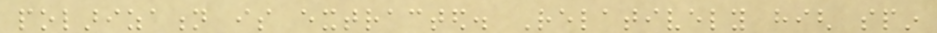polarization is extracted. Relatively high spin
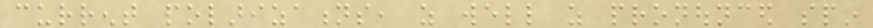current polarizations, as well as pronounced spin
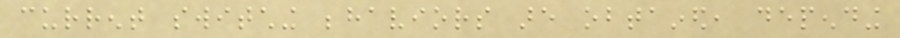current switching behaviors are obtained, depending
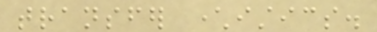transfer characteristics.
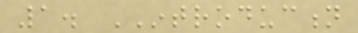1. INTRODUCTION
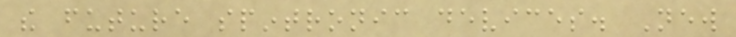the future spintronic devices. New
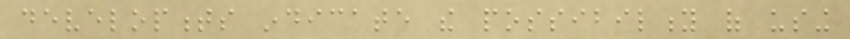developments indicate the possibility of using
